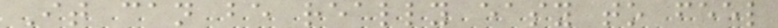It can be really easy to feel
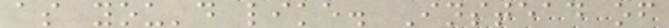as you'd like. Instead of
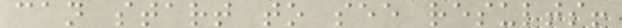can start to see results!
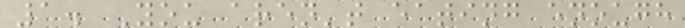1. You aren't eating enough
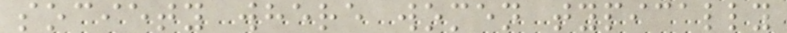society where women typically
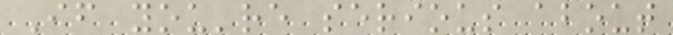If you're serious about
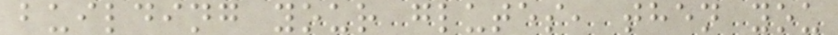building your glutes, then you
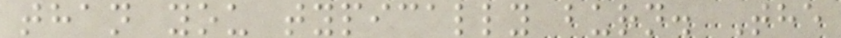than you typically burn. The
